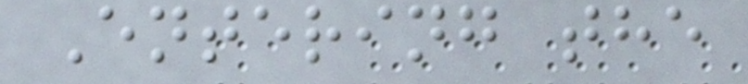Entering the
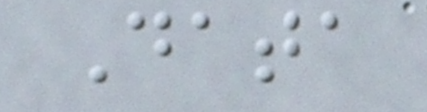Data
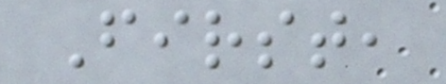First,
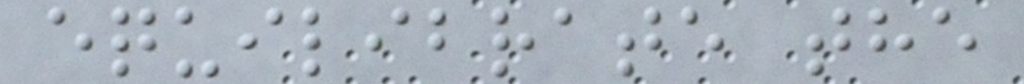equilibrate the
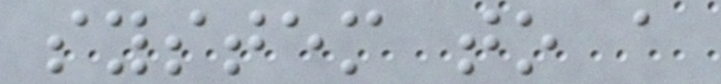system to a
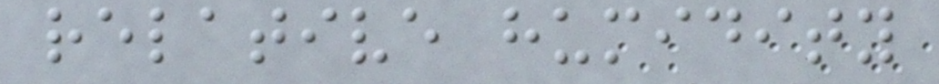relative humidity
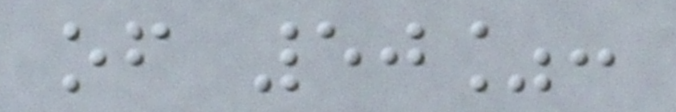of 50%:
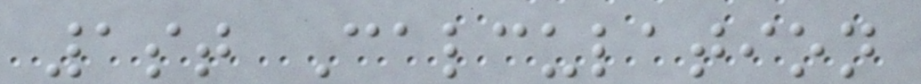1st Calculation
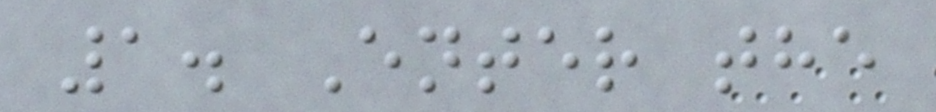1. Enter the
